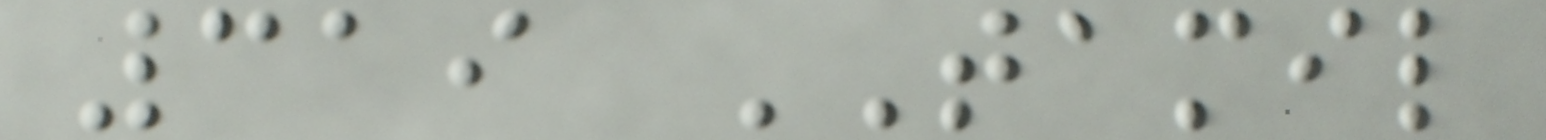319 TAMIL
